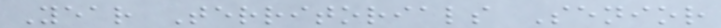Year Territorials Senior
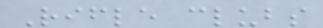Rifle clubs
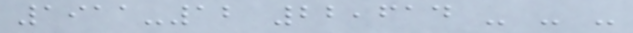1911-12 22,614 - - -
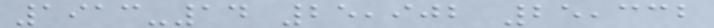1913-14 25,902 25,332
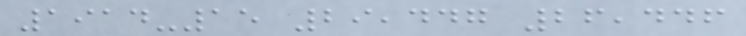1914-15 29,447 26,446
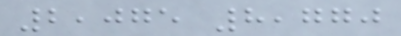2,075 8,770
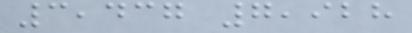3,437 7,928
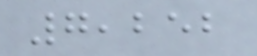7,252
